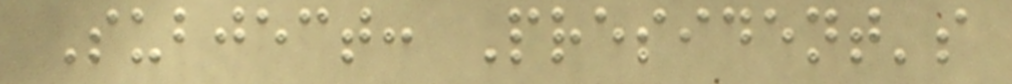Subject: President's
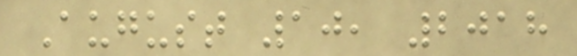August 10, 2018
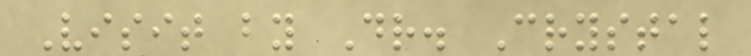Visit by Dr. Crystal
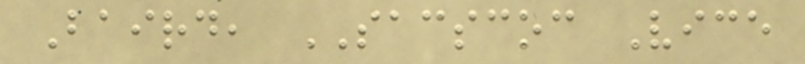Baird, SACSCOC Vice
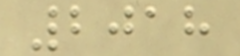2018
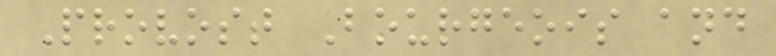Provost Bourgeois and
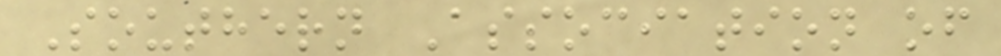Southern Association of
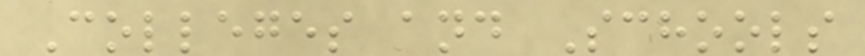Colleges and Schools
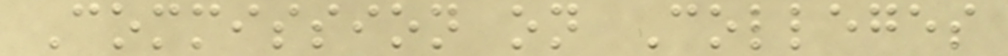Commission on Colleges
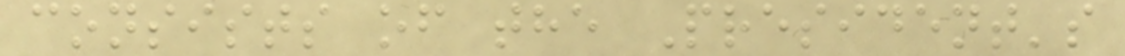consists of the President's
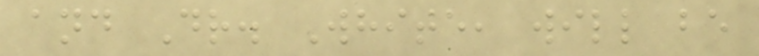and Dr. White, will be
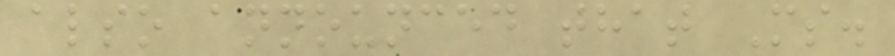also announced that Ms.
